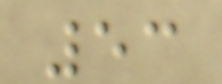53
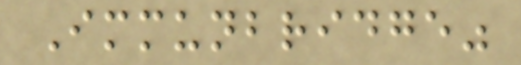Immunbridge"
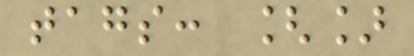tags: []
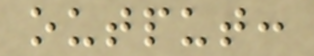output:
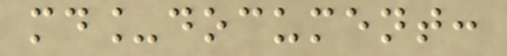md_document:
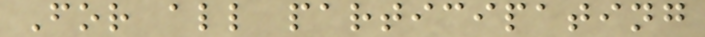For all participating
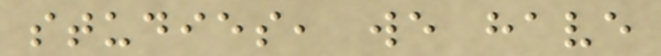studies, we have
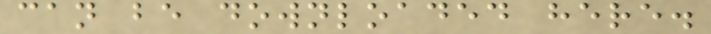can be downloaded here.
